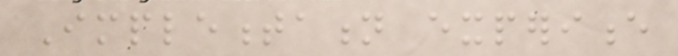Implementation experience
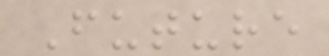Future
